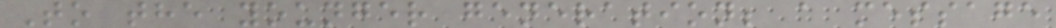To the younger generation; a message
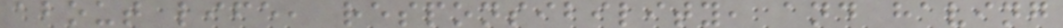about life, responsibility, and having
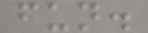fun.
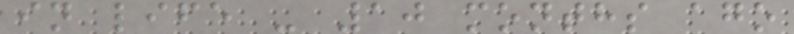in life - 10 months ago
